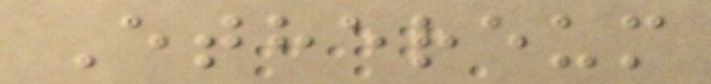Ethereum
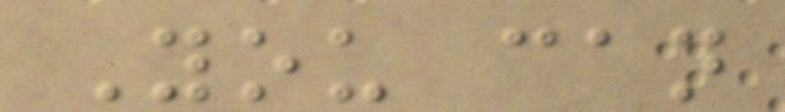You can
